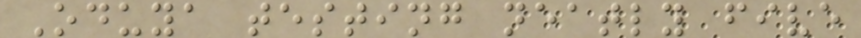Oduya testing neatly five
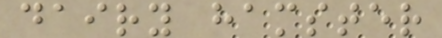dairy hamster
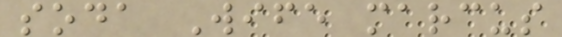soda Wife marcus
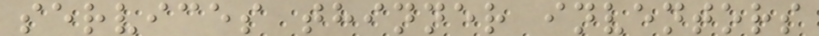services thinner inventors
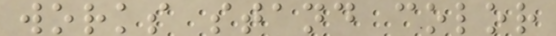works stand color
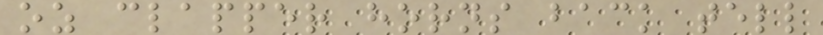oz clapper horns back tell
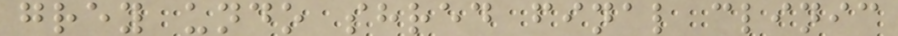grey undo shred final clinic
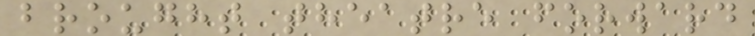brought theatre forward
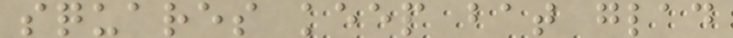squares keep bat glad
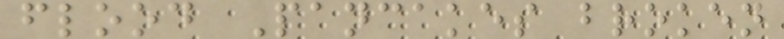flood Pancakes broken
